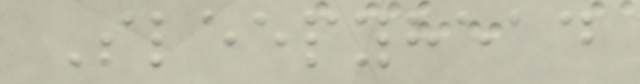Sleepyhead
